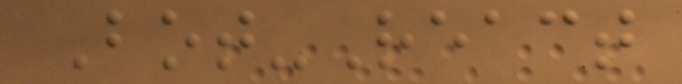Bot-React
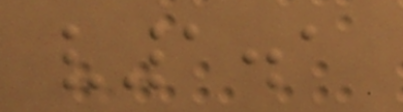v1.1
